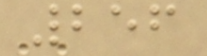256
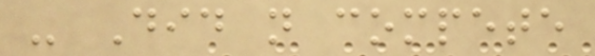- Did not compete
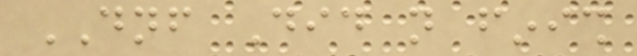DNF Did not finish
